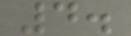4.
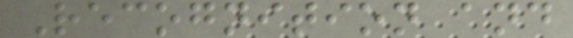Recognition and
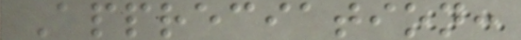Appreciation:
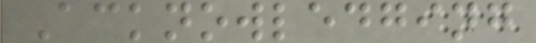Acknowledging
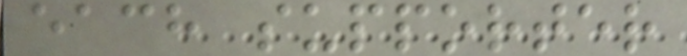each supporter
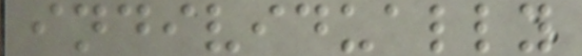individually
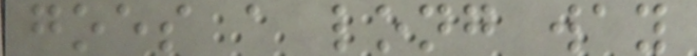goes a long way
